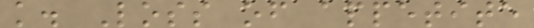k. Loss of appetite
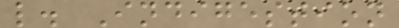l. Indigestion
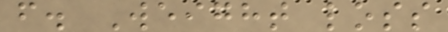f. Weight loss
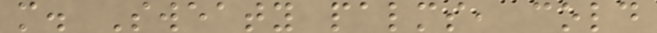m. Sweaty palms, cold
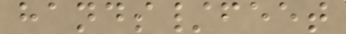hands/feet
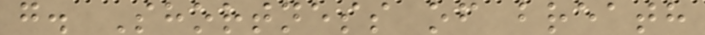g. Shortness of breath
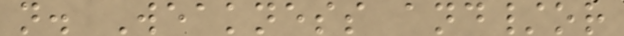n. Weakness and/or
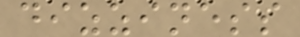dizziness
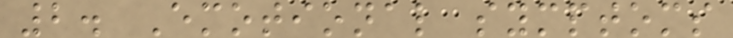2. Emotional symptoms
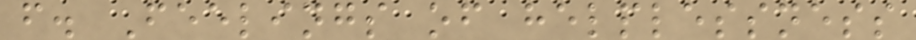f. Feelings of helplessness
